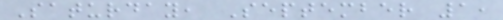Saturday, September 1,
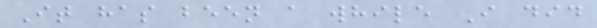It has been a while I did
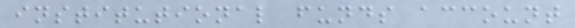institutional funds account
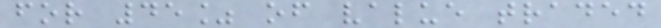for 45% of value traded
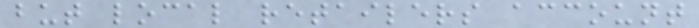but local retailers account
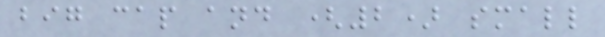big cap and (2) small
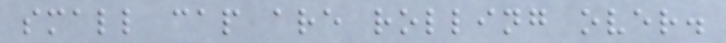small cap are rolling over.
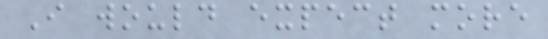I would expect more
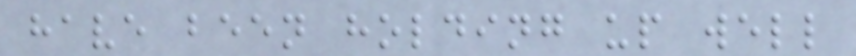have been holding up well
